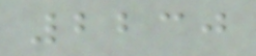2230
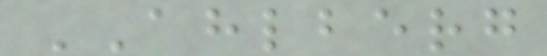AHLBERG
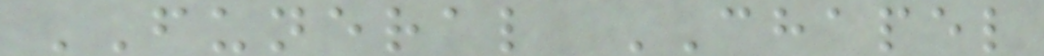FUNERAL CHAPEL
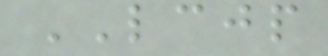LCJP
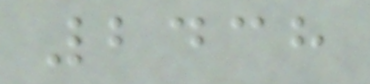2438
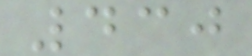430
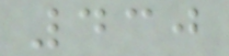430
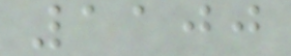1100
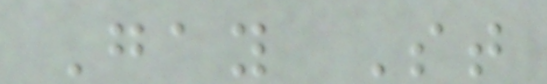Gay St
